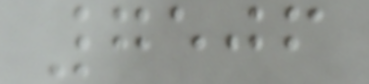7506
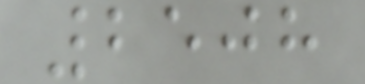2508
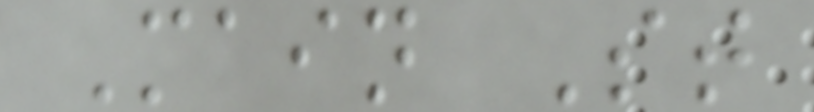Main St
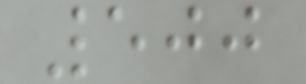500
